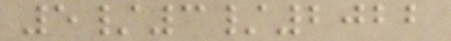5/3/2022
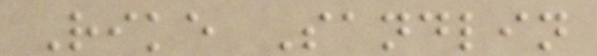Rike Sandlin
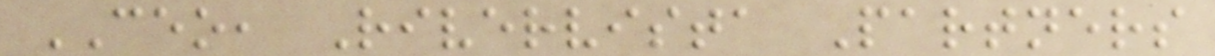CEO, Rivervista Partners
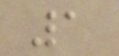1
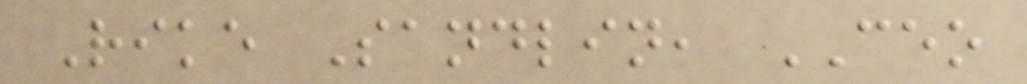Rike Sandlin, CEO
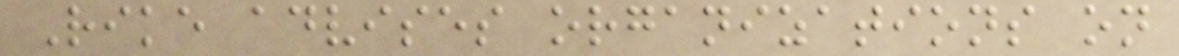Rike advises organizations on
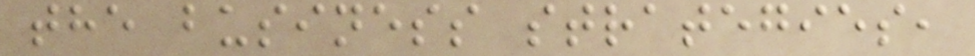the business strategies,
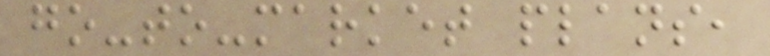go-to-market plans,
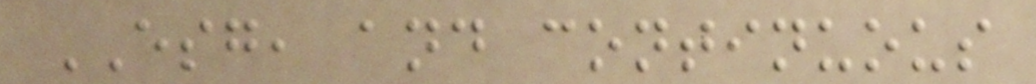ESG, and continuous
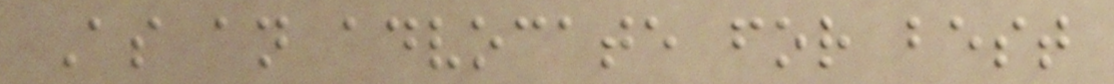As an advocate for best
